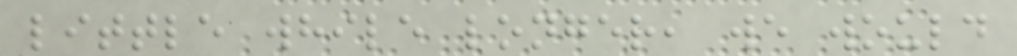little while longer, we would
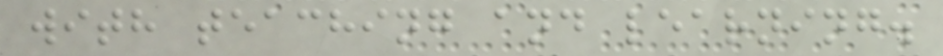with teaching and learning.
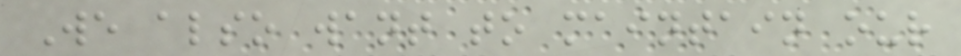We also want to maintain our
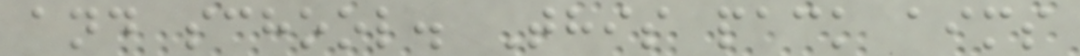and school. This pack aims
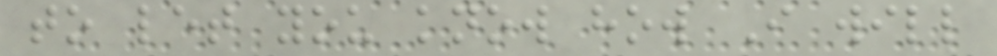to let you know how I will
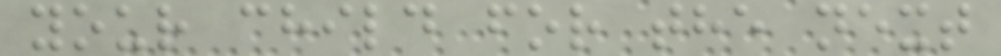your child for the next
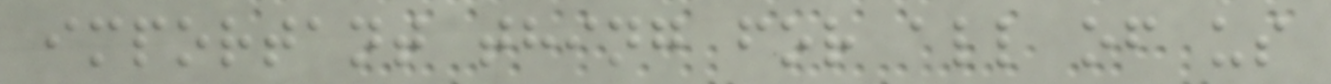important thing for all of us
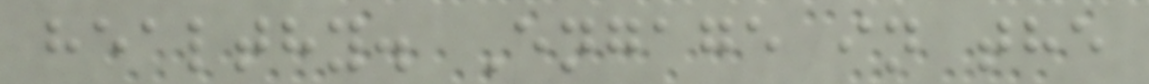healthy. Engage in the
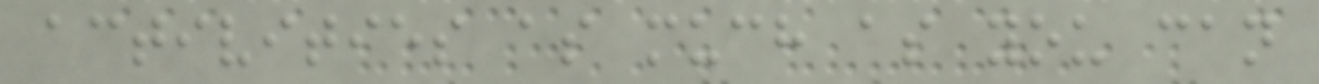activities as much as you can
